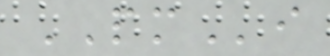PMi
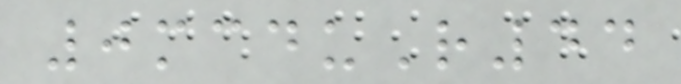0mcduR44
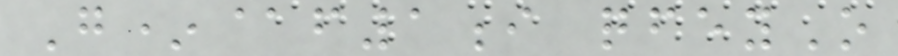G*@f1i qfeyO
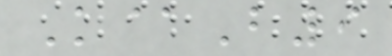K@B9
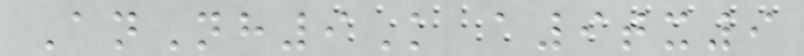AnNh9K a9tx9
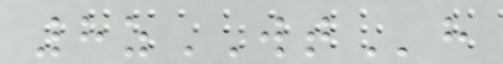8zWTh
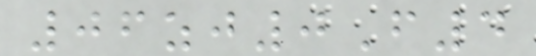06zj0F4
